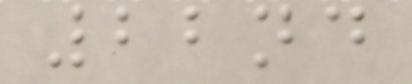22nd
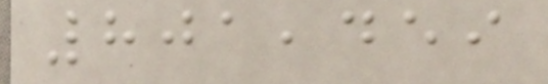801,459
